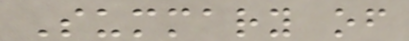Summary of
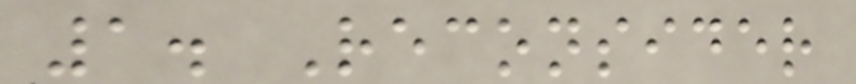1. Reconsider
